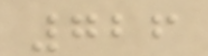726
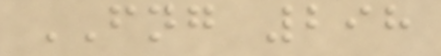FNG 298
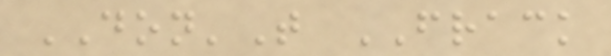DON'T FRACK
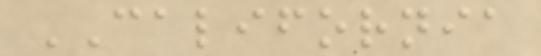CALIFORNIA
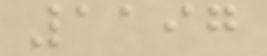1197
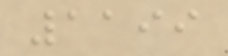1199
